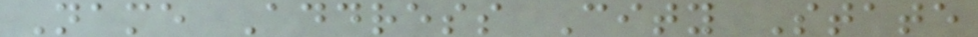Name Address City State
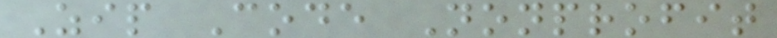Zip Code Nonprofit
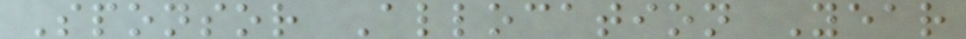Sponsor Allocation Year
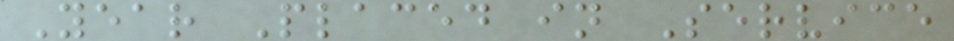Year Placed in Service
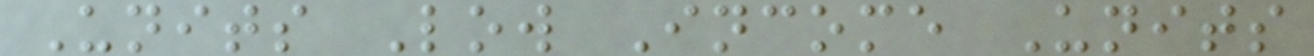Units Low Income Units
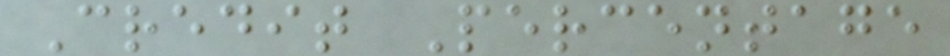Credit Percentage
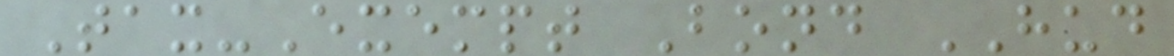Tax-Exempt Bond HUD
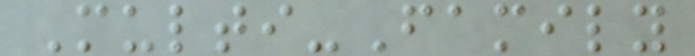Multi-Family
